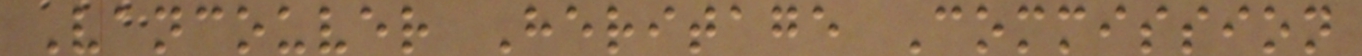Vancouver Heritage Commission
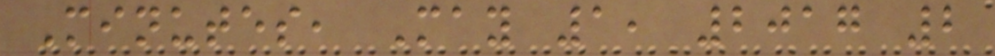Minutes, May 1, 2017 2
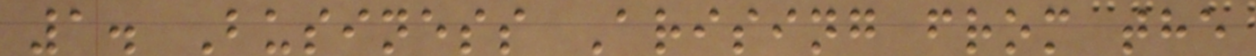1. Business Arising from the
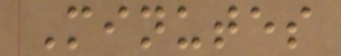Minutes
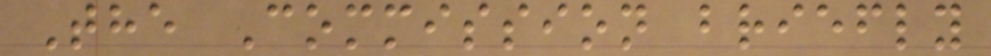The Commission briefly
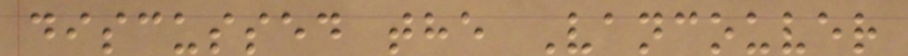discussed the Vancouver
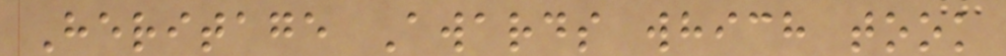Heritage Awards which took
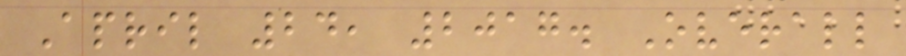April 24, 2017. Overall
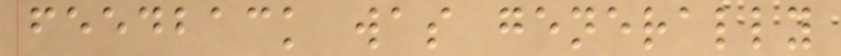feedback was generally
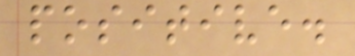positive.
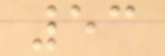53
